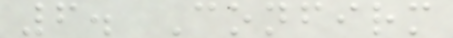6. Confirm
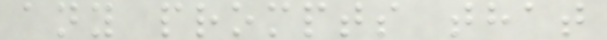any prompts that
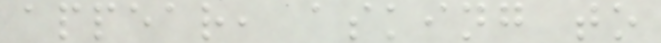appear, asking to
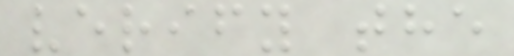verify the
